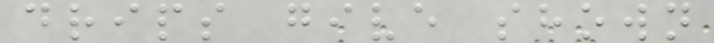drips give shown
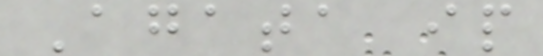Agata ip
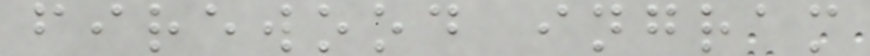firewood ingram
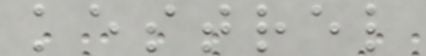kestrel
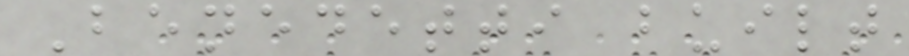Benedetti built
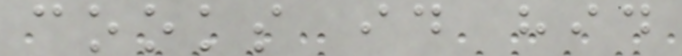cooks id hid
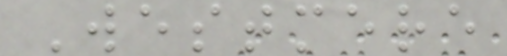Westmere
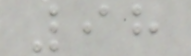98
